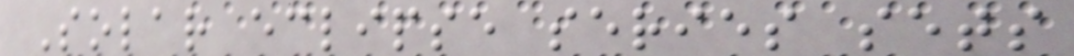Solar eclipse series sets
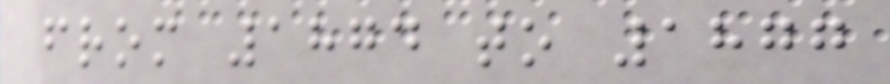from 1874 to 1877
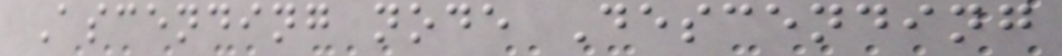Ascending node Descending
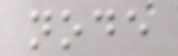node
